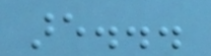are...
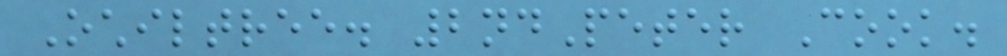Ochiltree. 2ndPeter Cook.
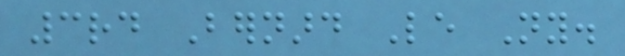3rd Bernard Le Ny.
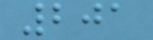201
